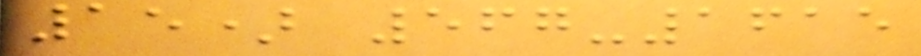15) 567-1615
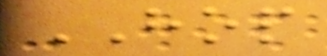HOP
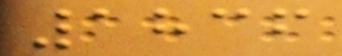1836
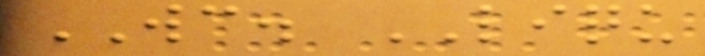WC. LIQU
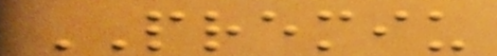PREMIU
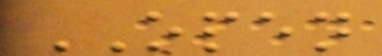OPEN
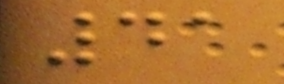41
